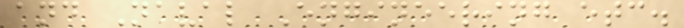and Naval Engineering etc.
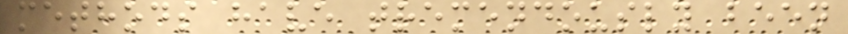methods have tremendously been
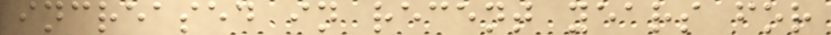increased in recent years for
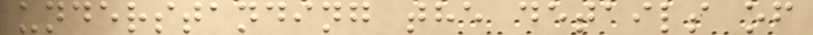understanding the details of
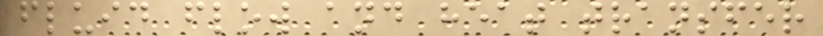fluid flow and heat transfer
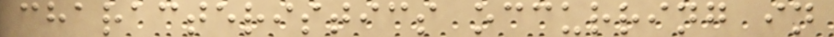characteristics occurring in
